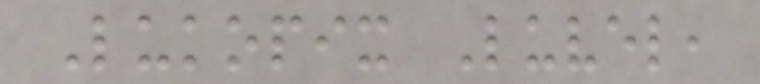Lukopix Luvel,
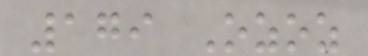179 Ozoz
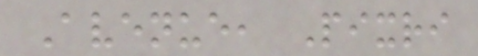Avenue, Pixri
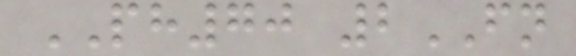PH70 2FN
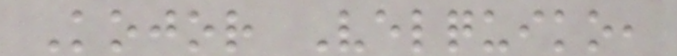Kojor Velquiko,
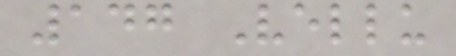147 Vellu
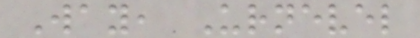Way, Urnevel
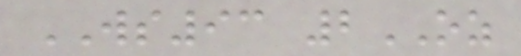WS93 2OZ
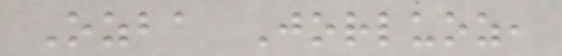Ozba Jorluoz,
